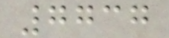7737
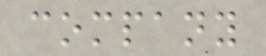company
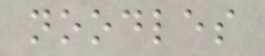noodles
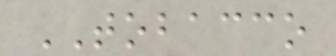TOBACCO
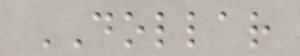DOLLAR
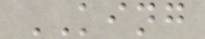KING
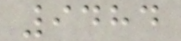9484
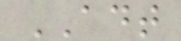ADT
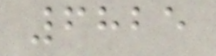6825
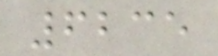6235
